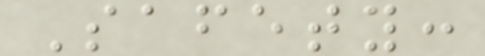Safety:
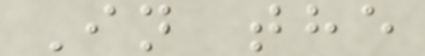In the
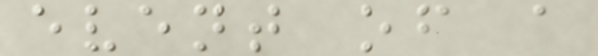event of a
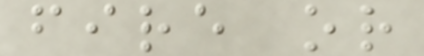fire or
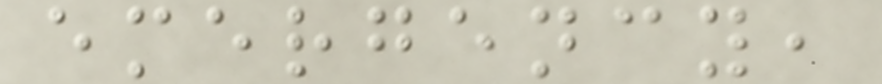emergency,
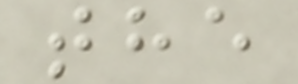the
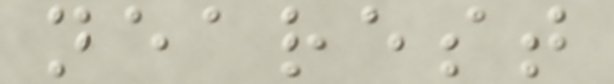nearest
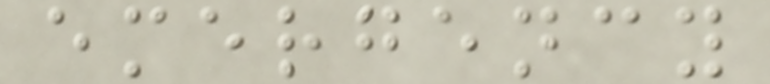emergency
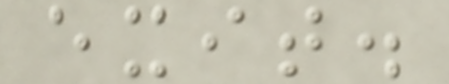exit.
